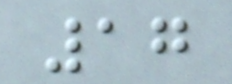17
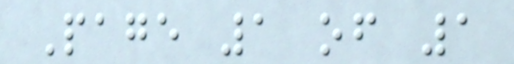Page 1 of 1
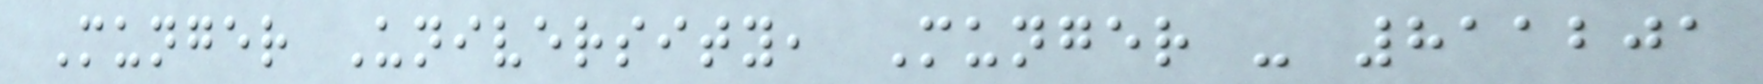Munger University, Munger - 811201
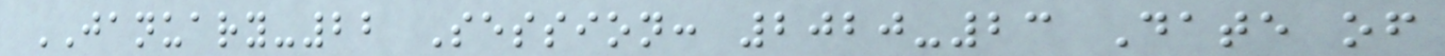JANUARY-22 Session: 2020-23 Date of
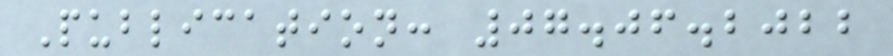Publication: 07.06.2022
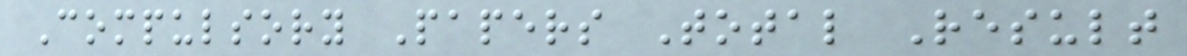Compulsory Papers Total Result
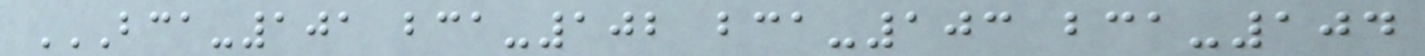BCA-101 BCA-102 BCA-103 BCA-104
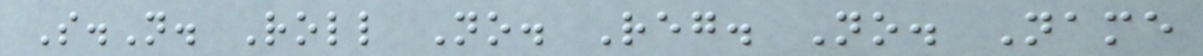S.N. Roll No. Reg. No. Name
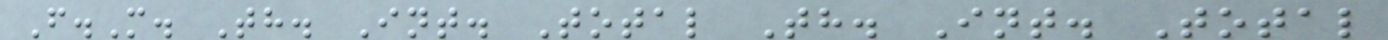F.M. Th. Int. Total Th. Int. Total
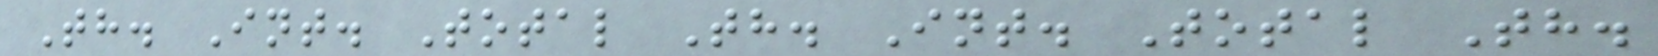Th. Int. Total Th. Int. Total Th.
